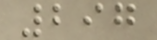297
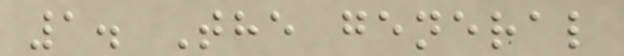1. The general
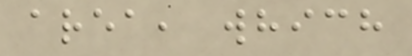area, which
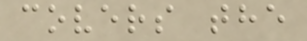covers the
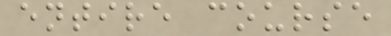entire course
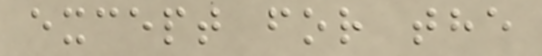except for the
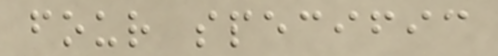four specific
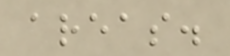areas.
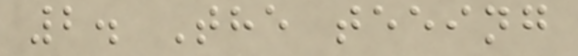2. The teeing
